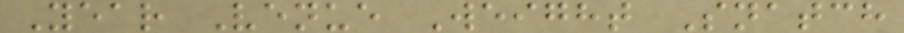Year Venue Weight Snatch
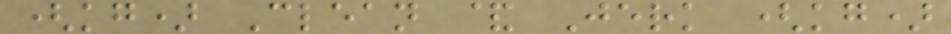(kg) Clean & Jerk (kg)
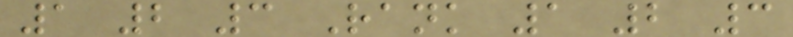1 2 3 Rank 1 2 3
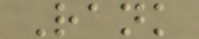Rank
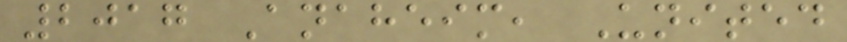2017 Anaheim, United
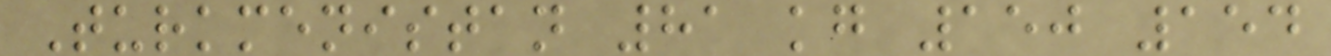Turkmenistan 81 kg 150 154
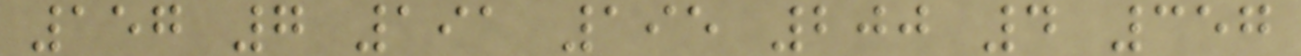157 7 191 195 200 4 357
